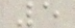5
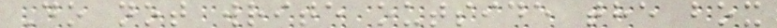Do not write outside the box
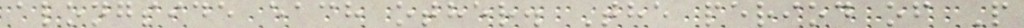alongside each other. The period of P
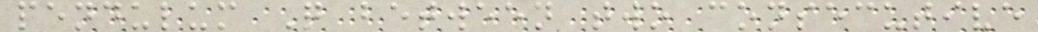pendulum Q between two consecutive
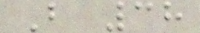B 38
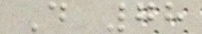D 78
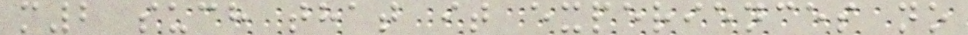m2 such that it experiences no
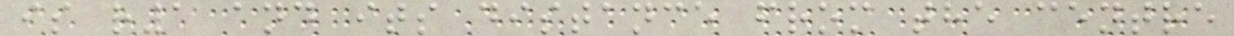is r1 and its distance from the centre
